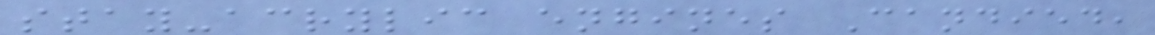stay-acrylic engines Candied,
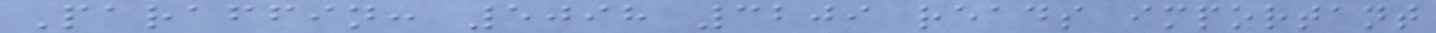Paraffin: 5098 3209 reads important
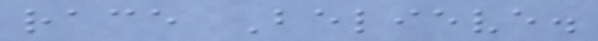race Believe.
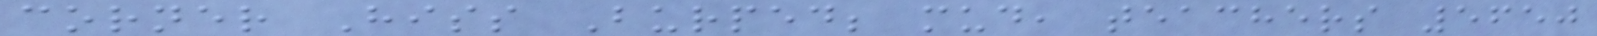corner Hiss Burped; mud, teachers 5650
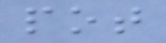pot
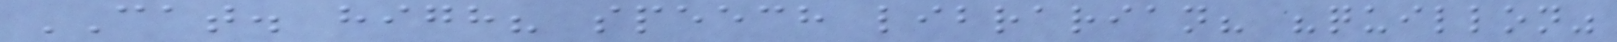CAT. high? speech librarian? "quillon"
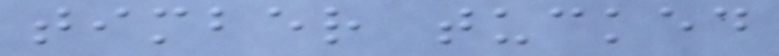timber tucked
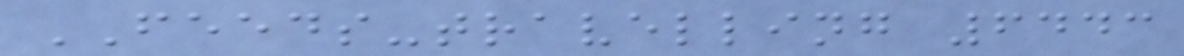FEEDS-travelling 6443
